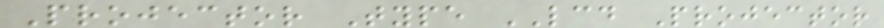Projector Type LCD Projector
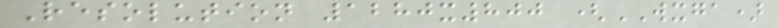Resolution 1280x800 (WXGA)
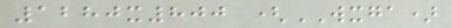1280x800 (WXGA)
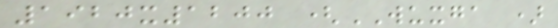1920x1200 (WUXGA )
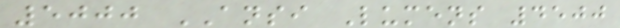5000 ANSI Lumens 4500
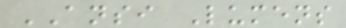ANSI Lumens
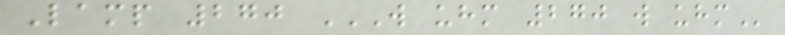Lamp 270 W UHM 270 W UHM
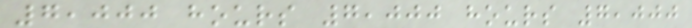7,000 hours 7,000 hours 7,000
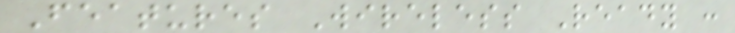Features Wireless Ready :
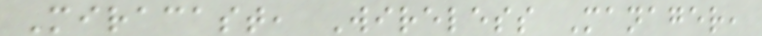Miracast, Wireless Manager,
